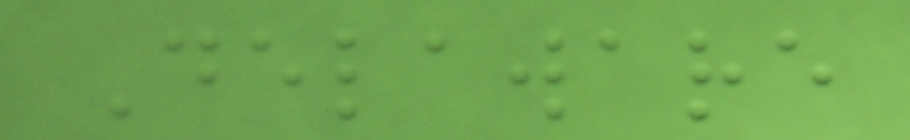Delaware
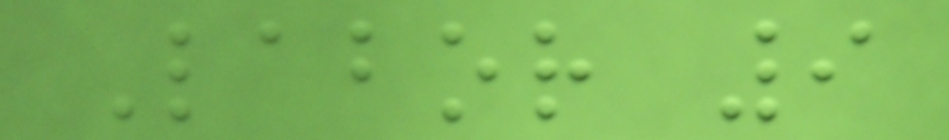Labor 9
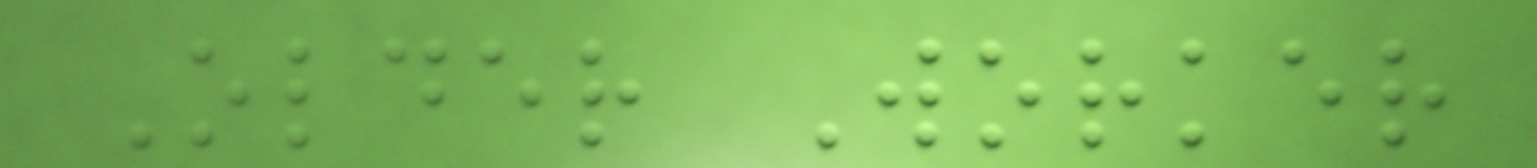Older Worker
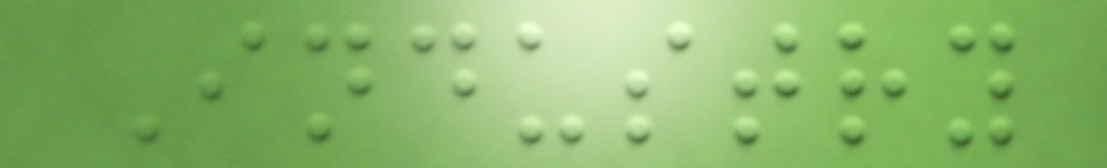Industry
